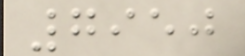7950
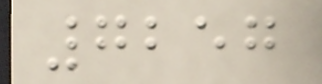7257
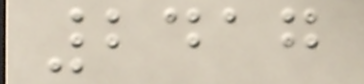2417
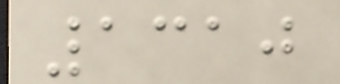1310
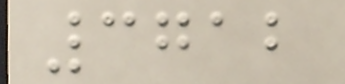3712
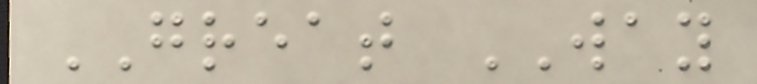GREAT WAY
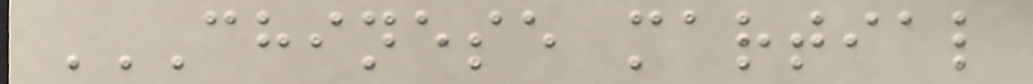CHINESE MARTIAL
